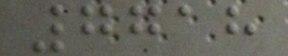7718
